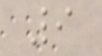9
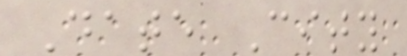Date City
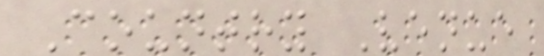Country Venue
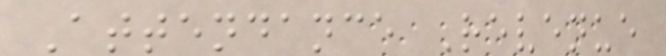Attendance Revenue
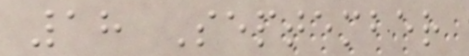18 September
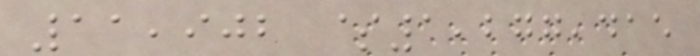11,902 $1,277,415
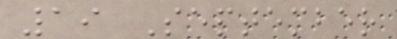19 September
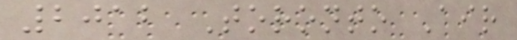2012 Toronto Air
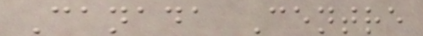Canada Centre
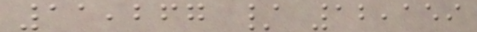11,267 / 12,159
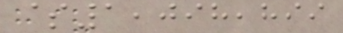$1,098,899
